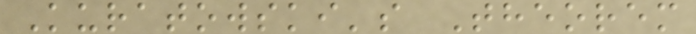Kuratowski's Theorem
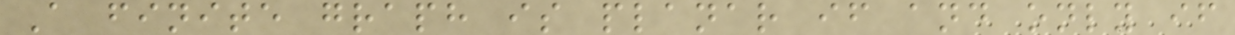A finite graph is planar if and only if
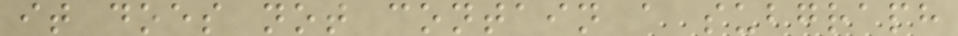it does not contain a subgraph
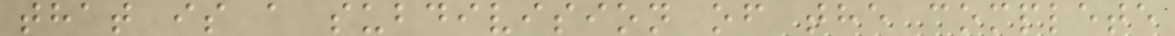that is a subdivision of the complete
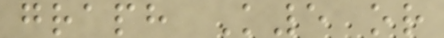graph K5 or
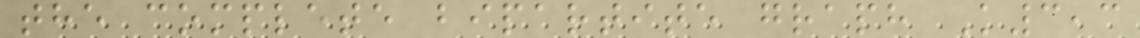the complete bipartite graph K3,3
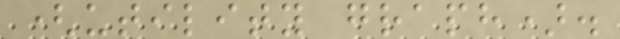(utility graph).
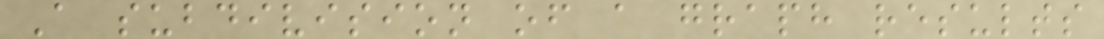A subdivision of a graph results
